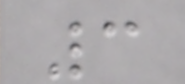3
